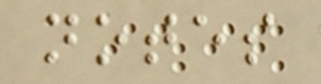notes
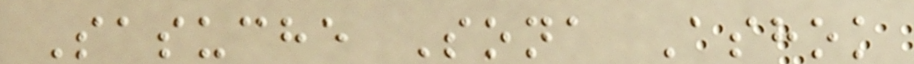Sasuche Sona Ashok
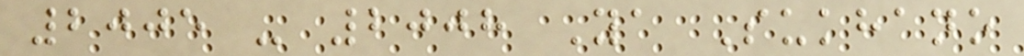2005 - 2008 Ya Sukhano
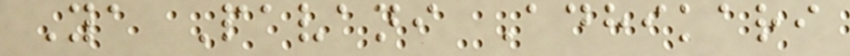Ya Pavani Adhikari
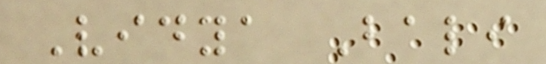Vidya Bali
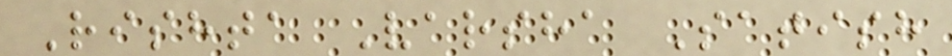Rishta Varsha Satish
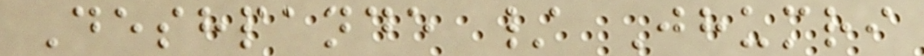Deshpande / Jhumri
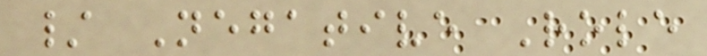/ Negative Role
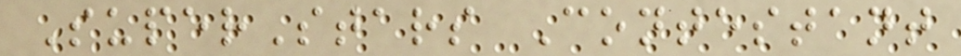SuperStars Contestant
